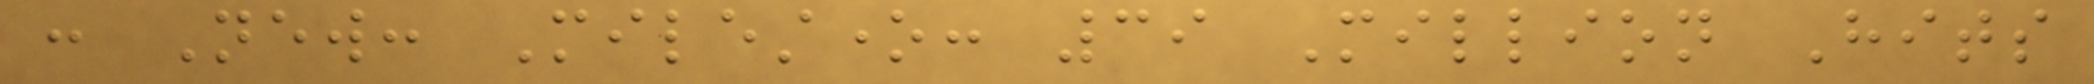: New: Milestone: 39 Million Hits
